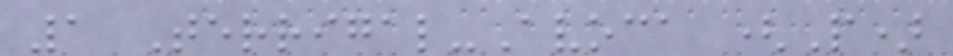1 Terrigal-Avoca (P)
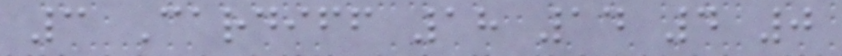3 Cardiff 18 14 4 0
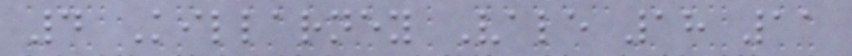4 Killarney Vale 18 11
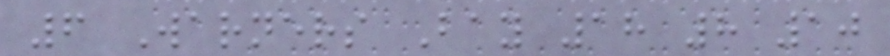6 Warners Bay 18 8 10
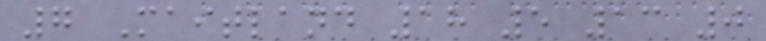7 Maitland 18 5 13 0
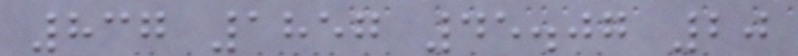837 1857 45.07 20
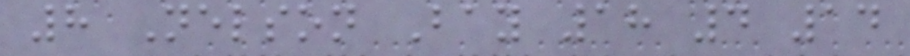8 Nelson Bay 18 4 14
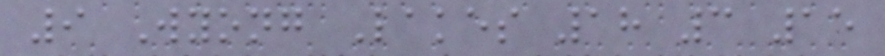9 Wyong Lakes 18 3 15
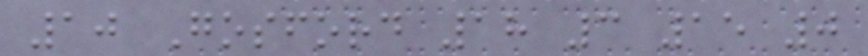10 Gosford 18 3 15 0
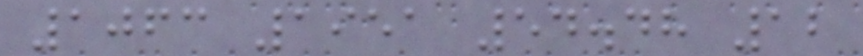1063 1951 54.48 12
